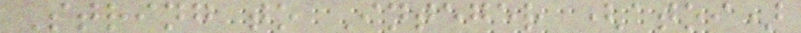String to Integer (atoi)
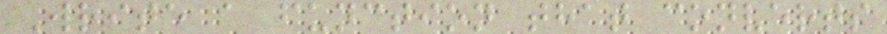Write a function that converts
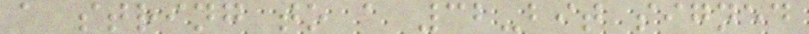a string to a 32-bit signed
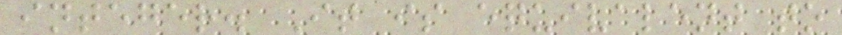integer. It is equivalent to
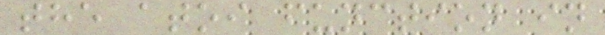the atoi function in
